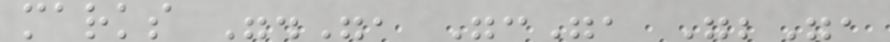marks ".", ":", ";",
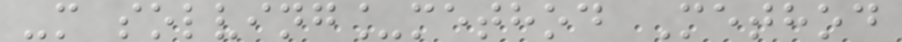-m solving_method Method
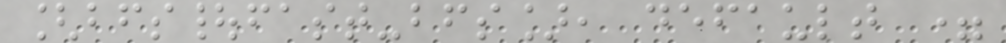[bfs|fast-bfs], default =
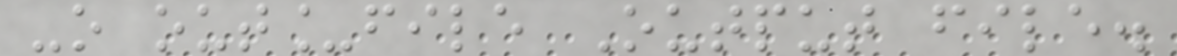-o out_file Output file.
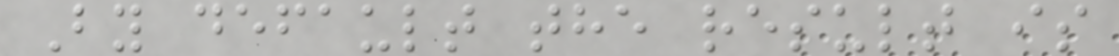By default the result is
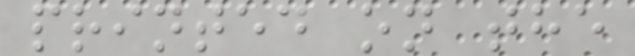printed on the
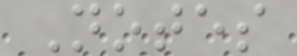Notes
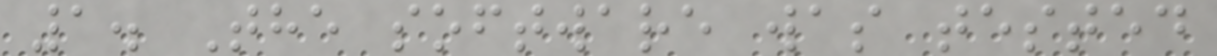1. The software was tested
